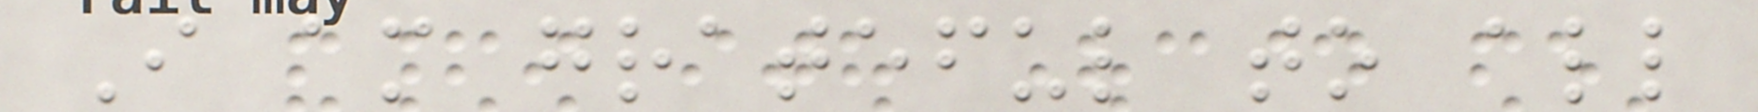I am grateful to all
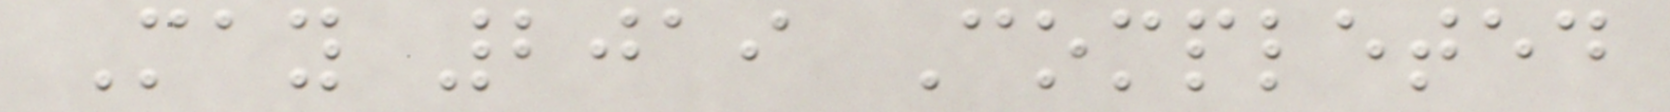May 2019 Completed
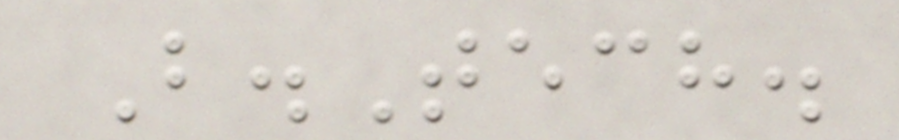B.Tech.
